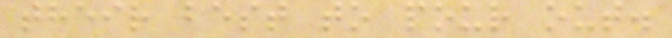their best to pour out.
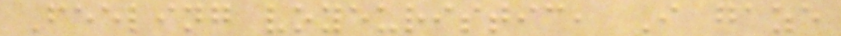Feeling voyeuristic, I gaze
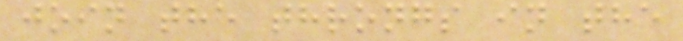join the throngs in the
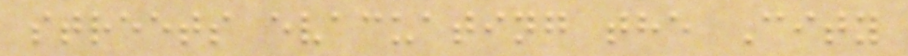streets evacuating the City
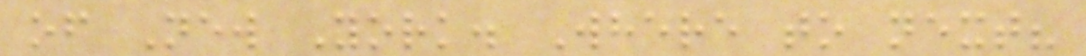of New York. Where to next?
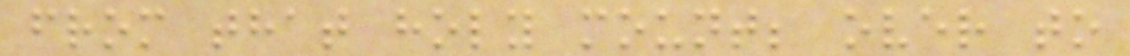from that holy mount; over to
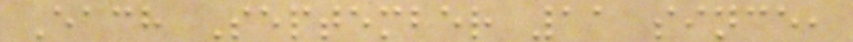Each September 11 since,
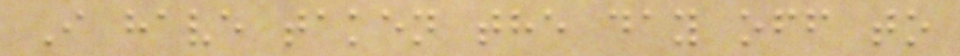I have taken the day off to
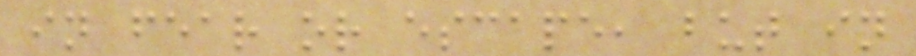in fear or escape, but in
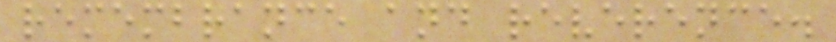remembrance and reverence.
